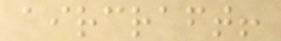aircraft!
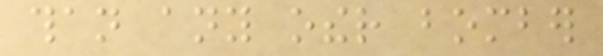than any other bomber
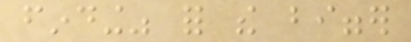finding" for the bigger
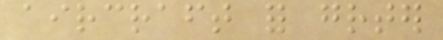aircraft for greater
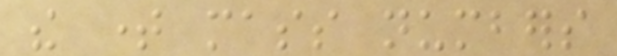the time mass numbers
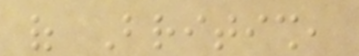of British,
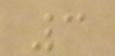3
